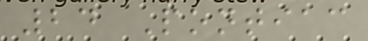24 Pontiac
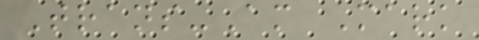Trans-Am Mark
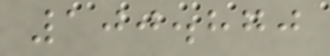100.870
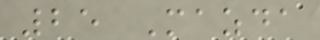25 Mazda
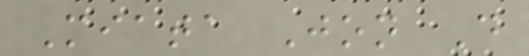Miata Jon D
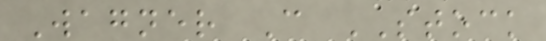Wagner C STOCK
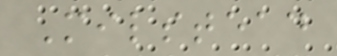Milstead
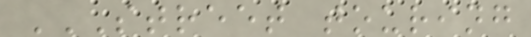STREET TOURING
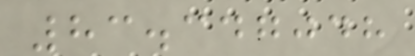83.347048
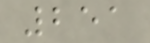251
